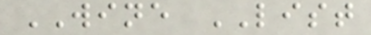WINE LIST
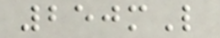250mL
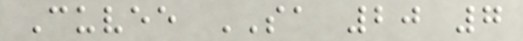Cuvee SA 20 7
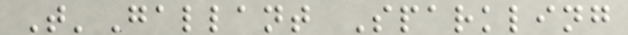T'Gallant Sparkling
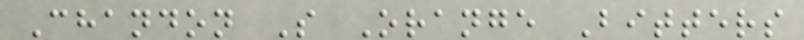Chandon S Orange Bitters
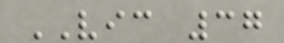VIC 37
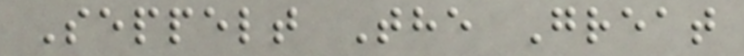Seppelt The Great
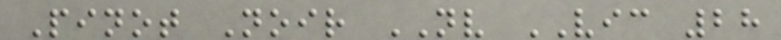Pinot Noir NV VIC 28
